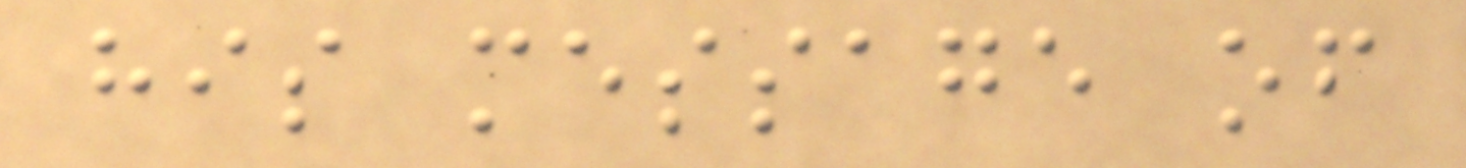his message of
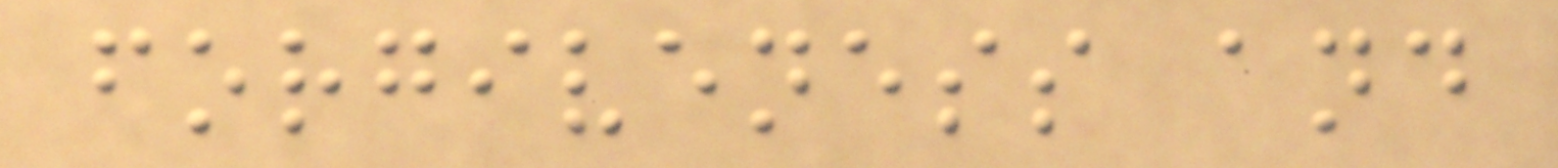forgiveness and
